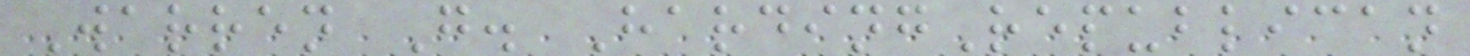Warren G. HardingRepublican
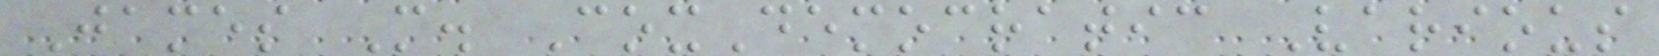James M. CoxDemocratic Various
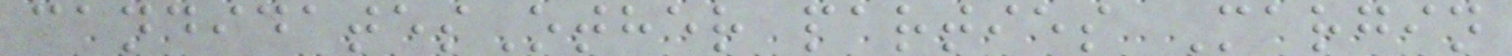candidatesOther parties Margin
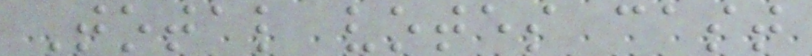Total votes cast
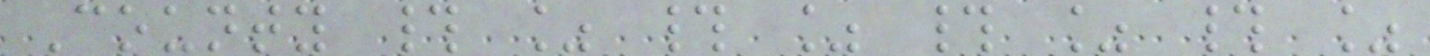County # % # % # % # %
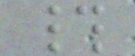#
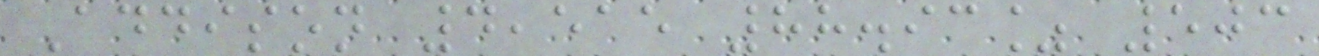Addison 4,515 88.93% 503
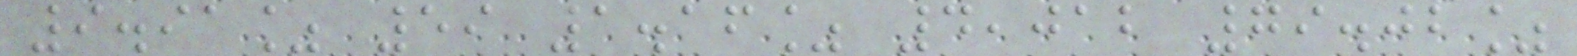9.91% 59 1.16% 4,012 79.02%
